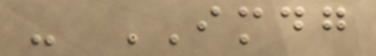- IMDG
